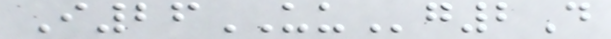I26UUg2D
